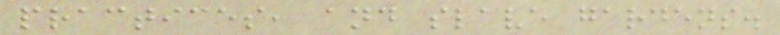practices, and slave gardens.
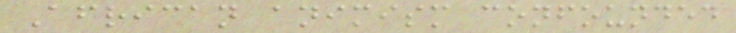African animism confounded
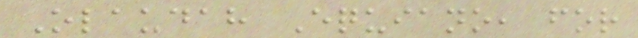Olaudah Equiano, for
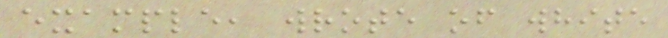example, wrote of white
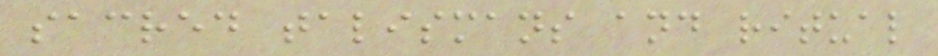sacred talismans and ritual
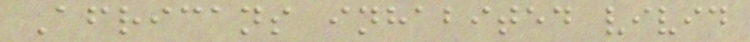Africans inhabited vivid
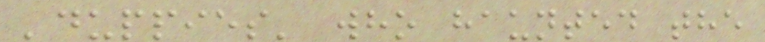'duppies' who haunted the
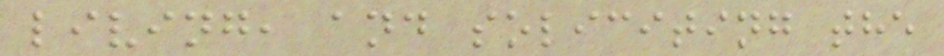living, and soliciting the
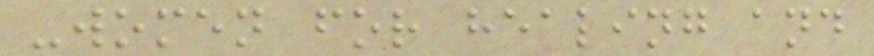-women for healing and
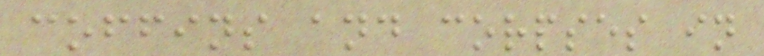coffins and corpses in
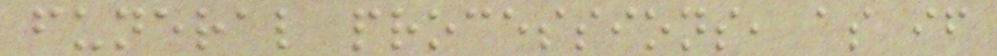funeral processions, as if
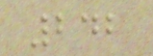242
